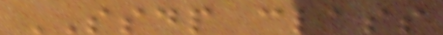SSDP class
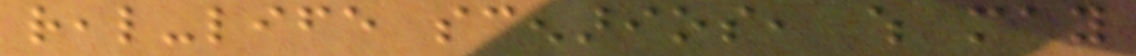real-life scenarios, which may
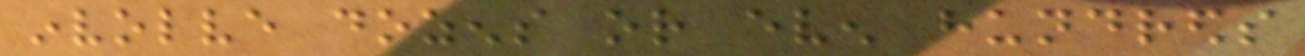involve dozens or even hundreds
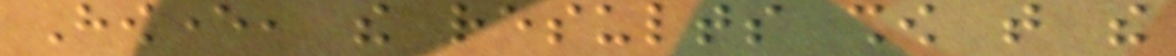However, the results show that the
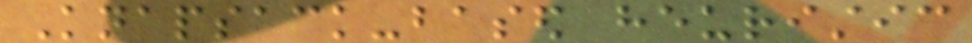Knapsack-based heuristic
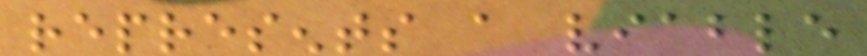represents a viable
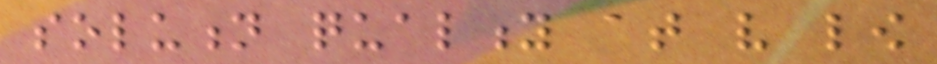solution quality at very low
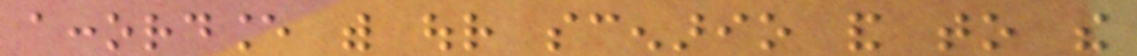accordance with our scenario and to the
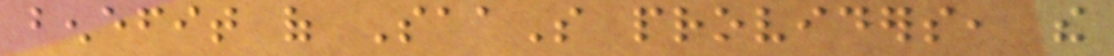benefit of SaaS providers, the
